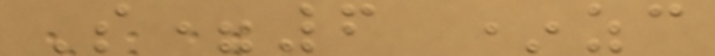S=6 *zc
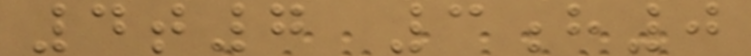4t7 3h0
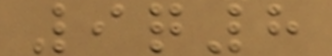9q8
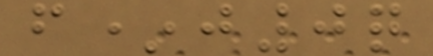f*j0q
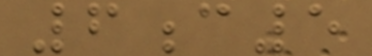6c5
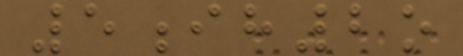5ih2o
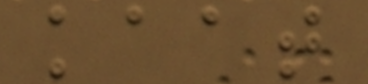kaat
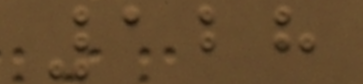128
